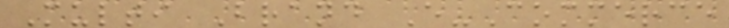Multi Brand E-Commerce
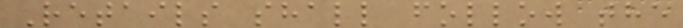Retails shall follow the
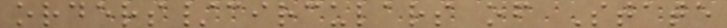orders/circulars of State
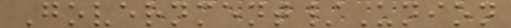Government/Union
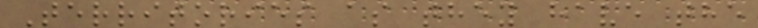Territories as they have the
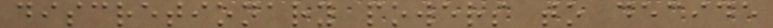discretionary powers to decide
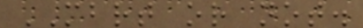MBRT or not.
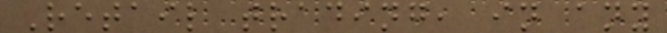Retail trading, in any
